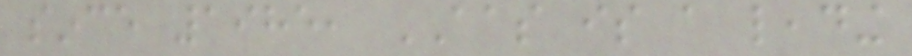since 1985, AAS is a leading
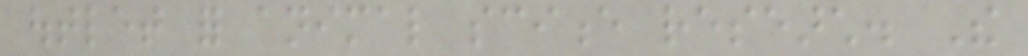outlet for animal science research. The
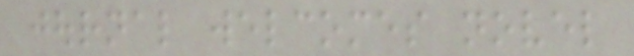journal welcomes novel
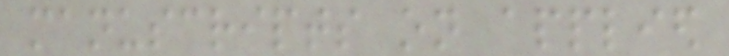manuscripts on applied
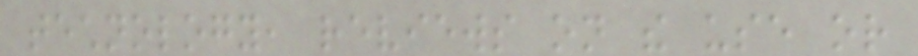technology, reviews on the use or
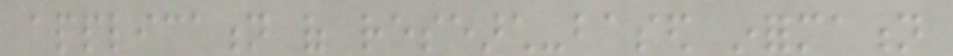application of research-based information
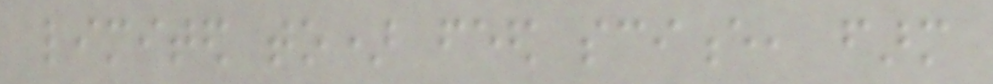limited to) feed science, farm
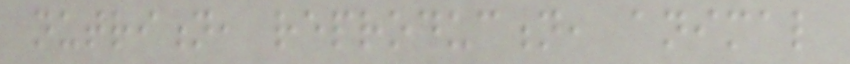nutrition, reproduction, animal
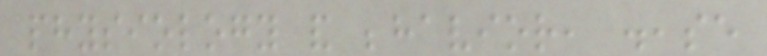physiology and behavior, disease
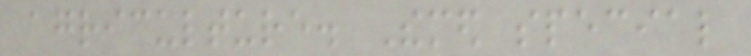agriculture. Themed special
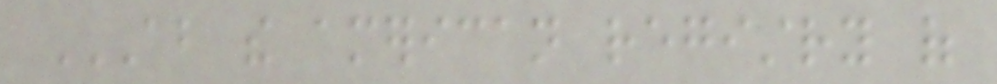ABOUT THE AMERICAN REGISTRY OF
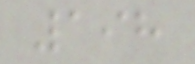198
